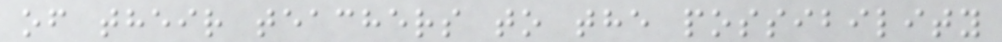of their teachers to the possibility
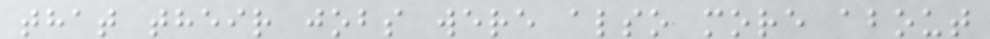that their jobs were also more about
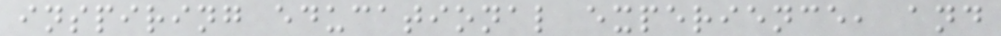inspiring educational experience, and
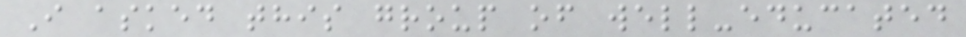I asked this group of well-educated
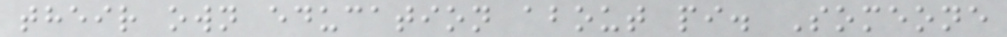their own education about pi. Someone
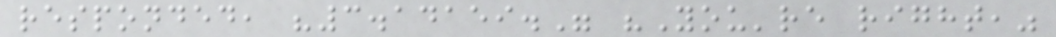responded, "3.14159." "You're right,"
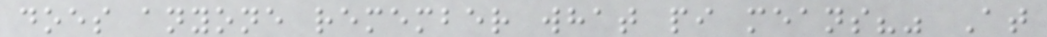does anyone remember what pi means?" At
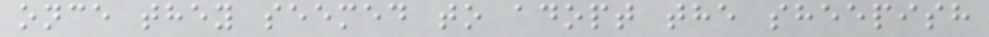once they seemed to adopt the sheepish
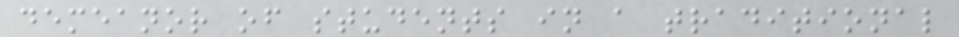demeanor of students in a traditional
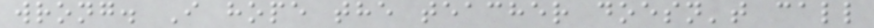wrong. I hope the teacher doesn't call
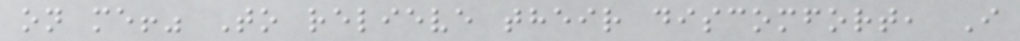on me!" To relieve their discomfort, I
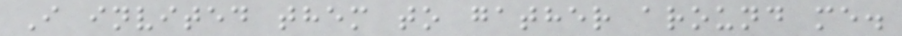I invited them to gather around me.
